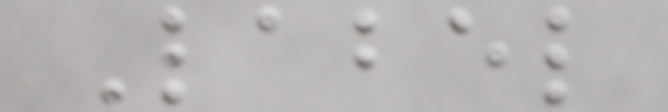Label
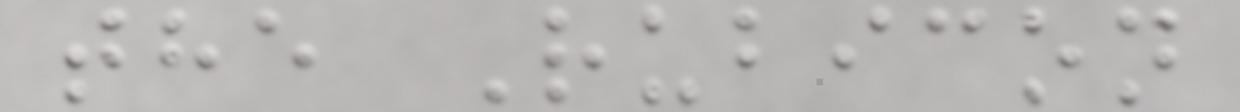the Rubicon
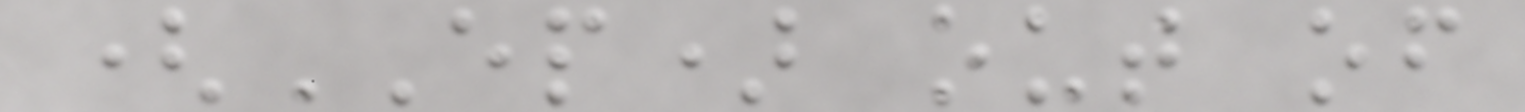(EP) out of
